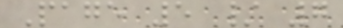Page 5 / 7
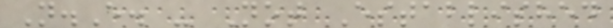N.E. - Not Established
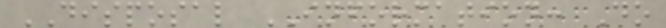DISPOSAL INFORMATION: Do
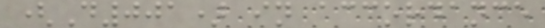(D001) in accordance
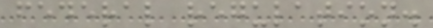federal regulation.
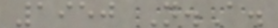1950 N.A.
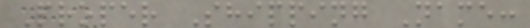Proper Shipping Name:
